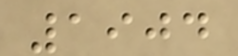1904
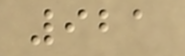921
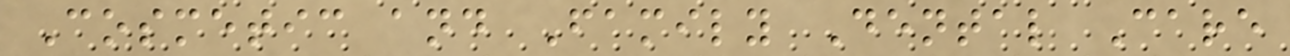Cosmetic and Family Dental Care
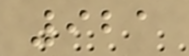921
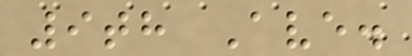9th Ave.
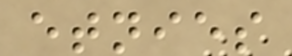etnies
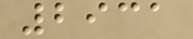2931
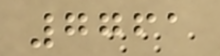7761
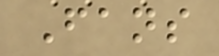Fans
